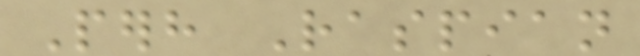Perhaps Raspian
